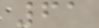61
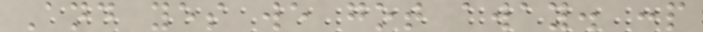And yes we got away. :p
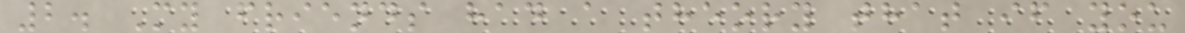2. My friends had a theory that if you
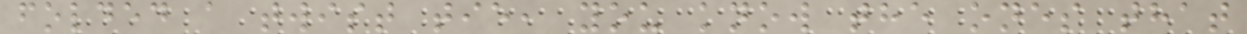folded a twist tie, you know the ones that
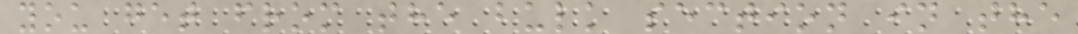you get from the bulk section in the
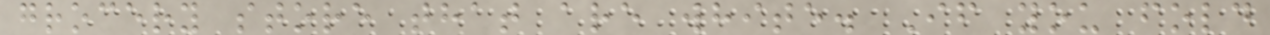grocery store that are white. If you fold
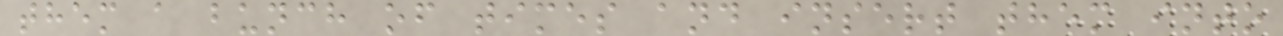them a bunch of times and insert them into
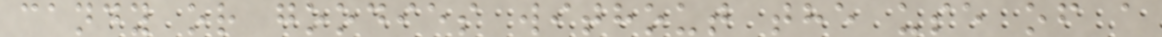candy or goodies without the use of a
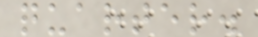quarter.
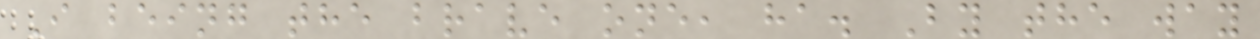I being the brave one, ha. By the way
